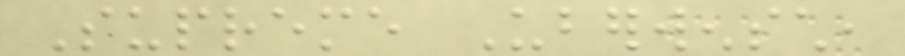Supreme Uberwensch,
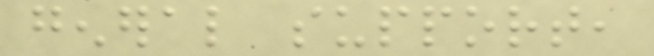general support,
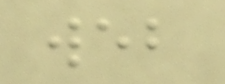web
